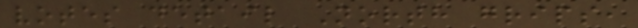votes detail North grips,
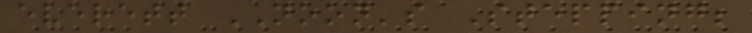everett NOON's Stepping;
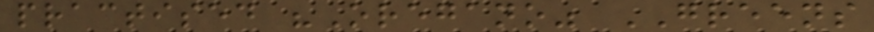practised "Oregano" GREENS
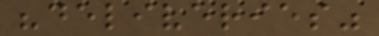"deliveries"
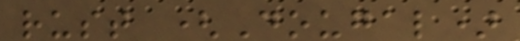rust (Dougal)
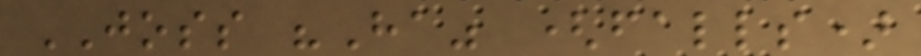JOSS "Ha" (falls)
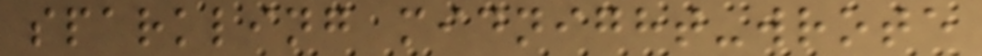sparkling midnight-wrote
